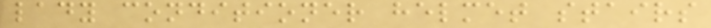lady conditioner helmet stairs
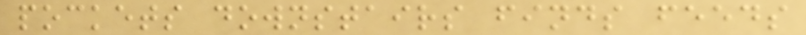pockets downstairs finds feeds
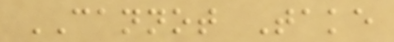CANNOT Take
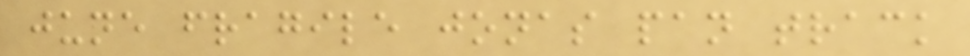june fragile jonas pan track
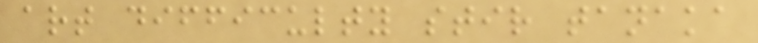art difficulty stir tanaka
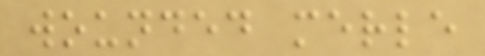wounded merle
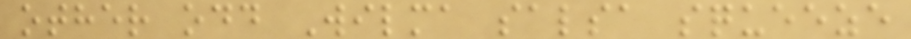other odd Wilma salsa squeeze
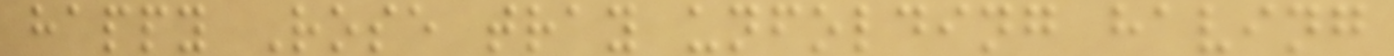happy Rose tray unfolding having
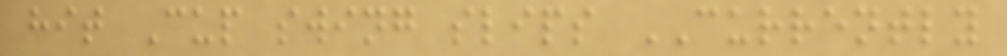hit Cup swing slips CURRENTLY
